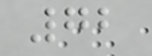72
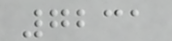7231
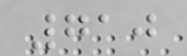710
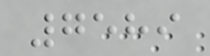7589
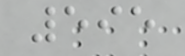595
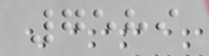7589
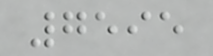7595
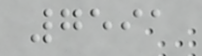7591
